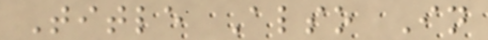Title Also In
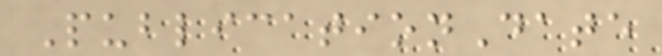PublicationDate
